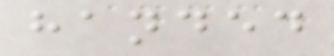handed
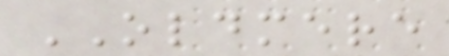OLDMERE
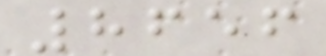8656
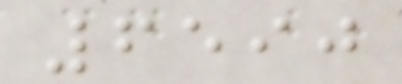6590
